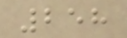258
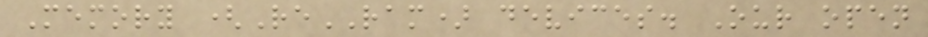Memory (ReRAM) devices. Our open
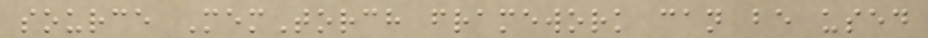source MemTorch framework can be used
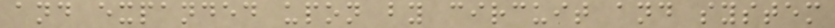and expanded upon by circuit and system
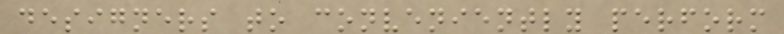designers to conveniently perform
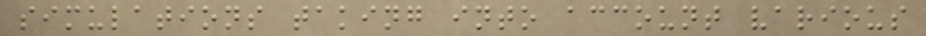simulations taking into account various
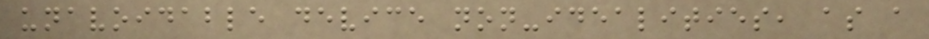unavoidable device non-idealities, as a
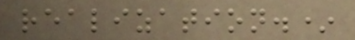realization.*
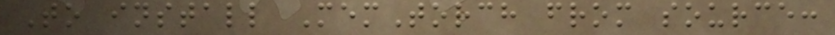To install MemTorch from source:
